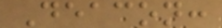Deacon:
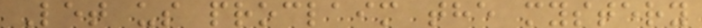Let us proclaim the mystery
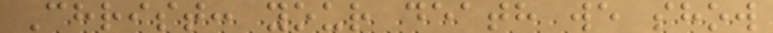Christ: your death we show
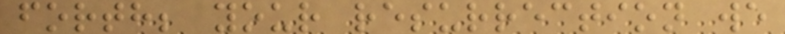forth; your resurrection we
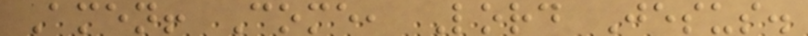Amen! Come, Lord Jesus.
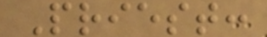Priest:
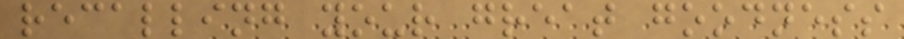recalling your great goodness
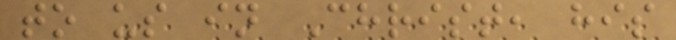to us in Christ, his
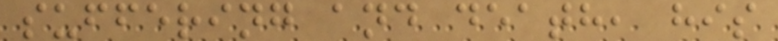suffering and death, his
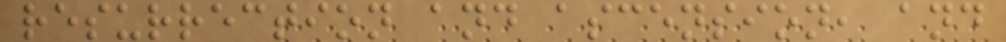resurrection and ascension, and
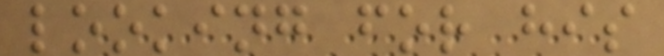looking for his
